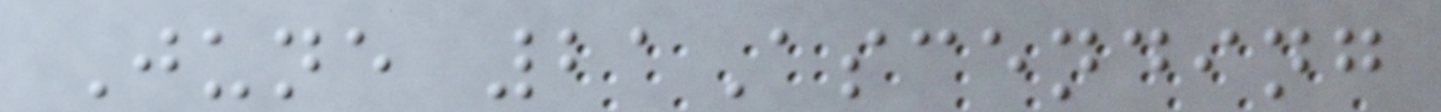June 21Ascending
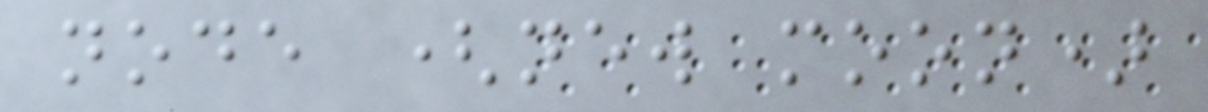node (new moon)
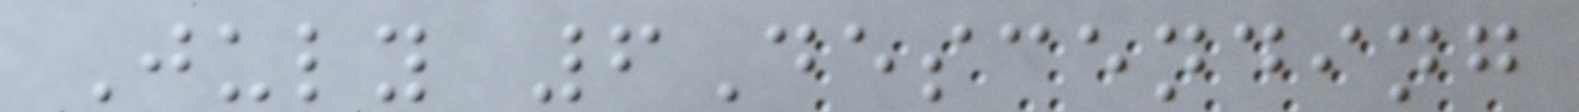July 6Descending
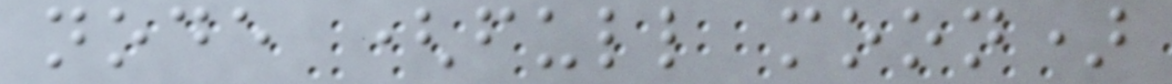node (full moon)
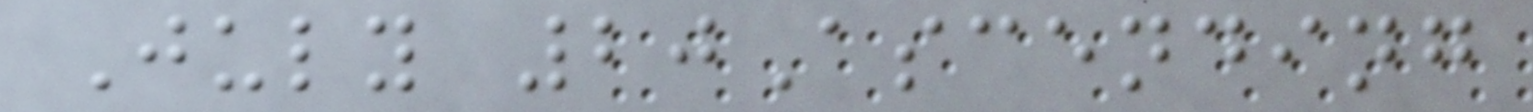July 20Ascending
